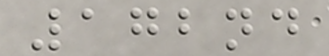172nd
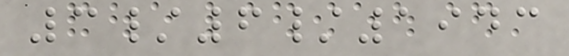3/6/1943
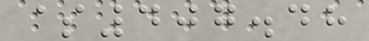$407.48
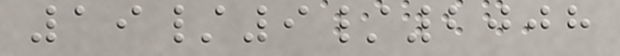19/9/2008
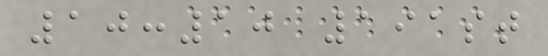10:10 191st
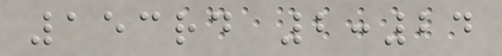153rd 2:24
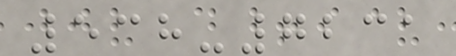538-7231
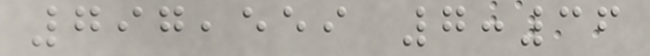797,559 7:36
